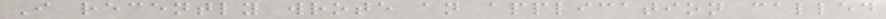I recently wrote an application called
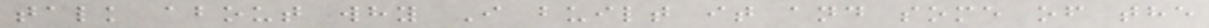talk about why I built it and some of the
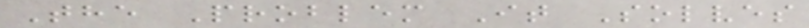The Problem It Solves
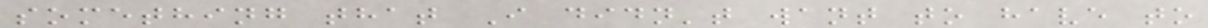something that I didn't want to have to
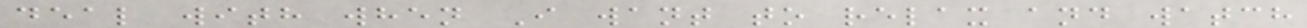deal with when I want to relax and watch
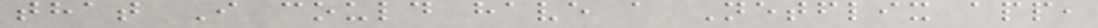that I could have a Netflix app,
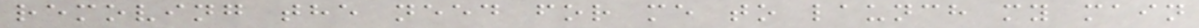removing the need for me to launch my main
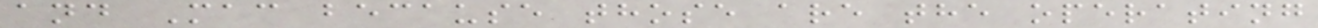and Mac because those are the operating
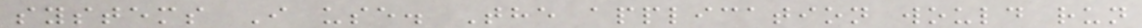systems I use. The application would run
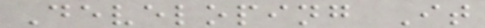Developing It
